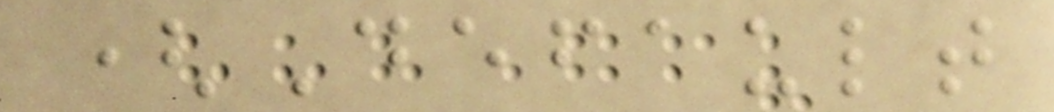(Default
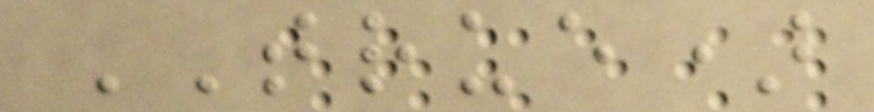TRUE)
